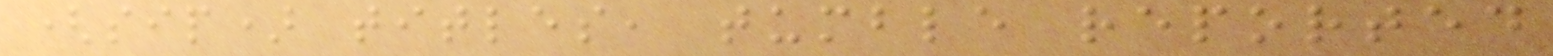(sip) titles, tumble reported
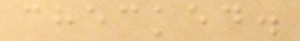checked.
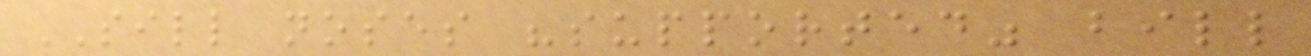SILL noses "supported" bill
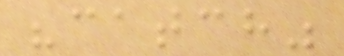"catch"
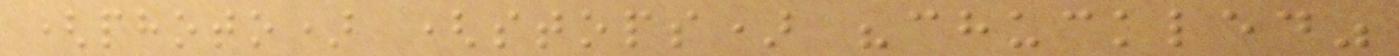(photo) (stops) "chuckled"
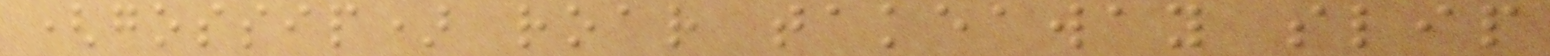(gossip) roar takeaway slip
